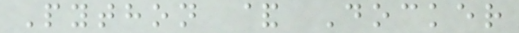Python & Docker
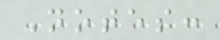Notes:
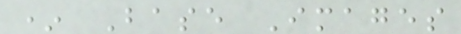* Base Images
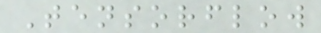Tensorflow
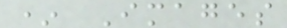* Images
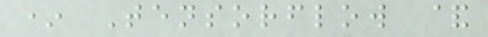* Tensorflow &
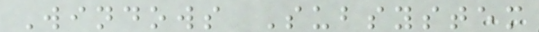Windows Subsystem
